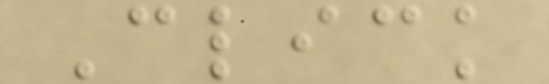Click
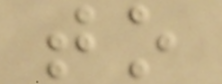to
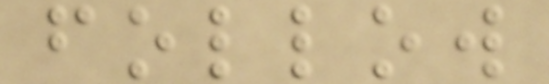follow
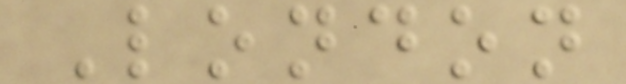London
